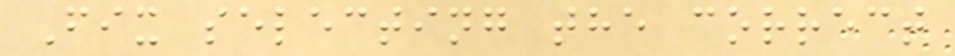Fix selecting the correct
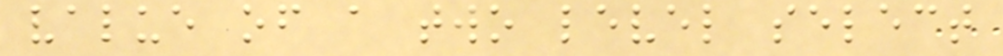value of a two level select
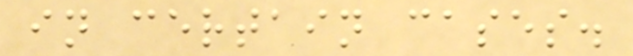in certain cases.
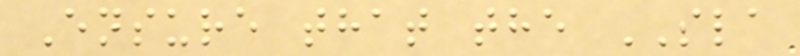Ensure that the SLA
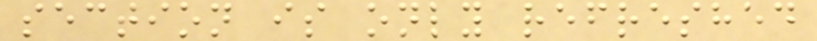section is only refreshed
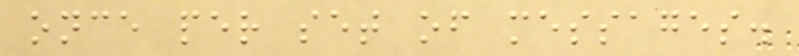once per set of messages.
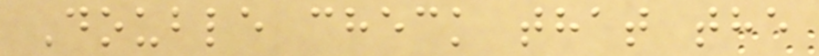Double check that the
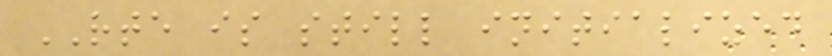RTE is still initialized
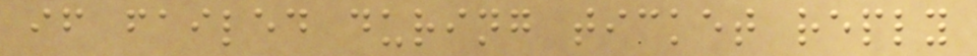if failed during ticket reply
